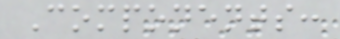Components:
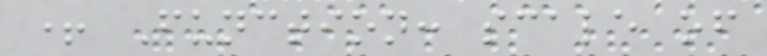+ Function: scale of
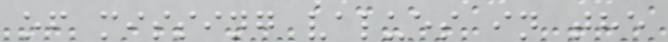of missing values in the
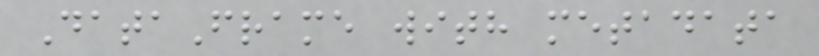DataFrame with metadata
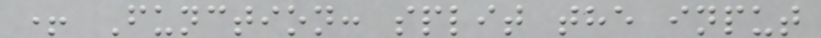+ Function: split the input
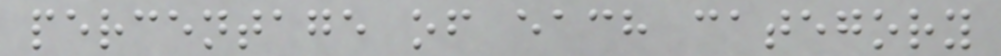percentage of each category
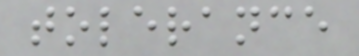tolerance
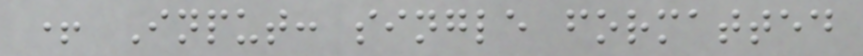+ Input: single formatted
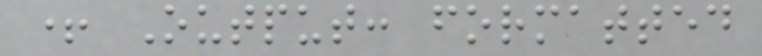+ Output: formatted
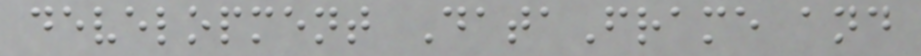development DataFrame and
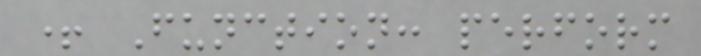+ Function: perform
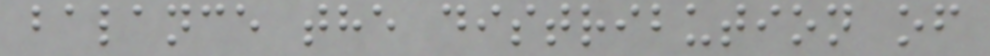balance the distribution of
